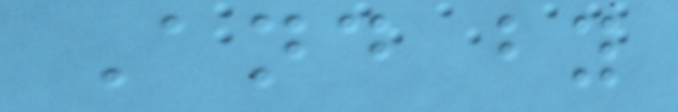And by
